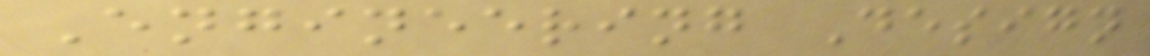Engineering Design
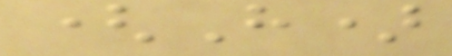(H)
